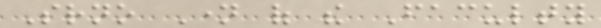Srno Name of the Faculty
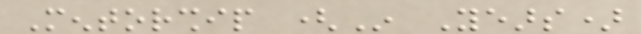Mentorship (In Years)
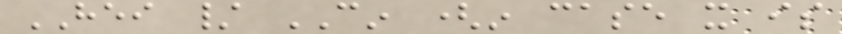HEI / CIN (in case it is
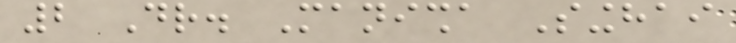2 Dr. Manisha Singhai
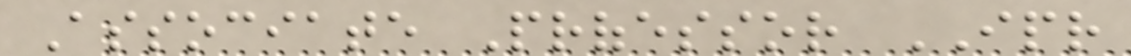Associate Professor IPR
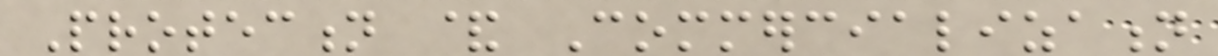Protection & Commercialization
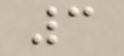3
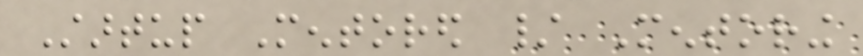Startup Mentored / Mentoring
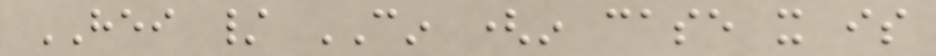HEI / CIN (in case it is
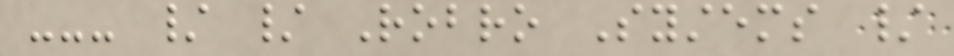--- / / Robro Systems /
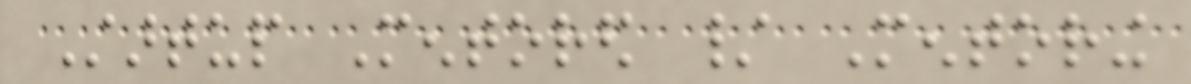Startup Mentored / Mentoring
